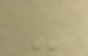-
